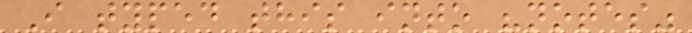I typed this into "notes"
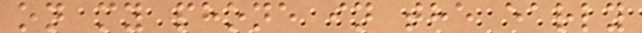on my phone in the early
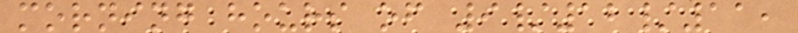morning hours of 9/12/11,
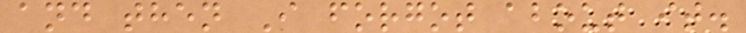and then I forgot about it.
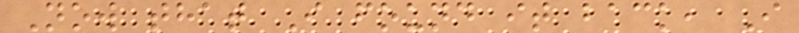Now that I found it back, I
